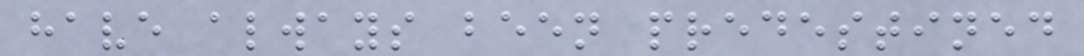have always been predestined
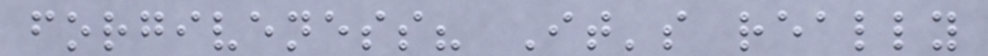forgiveness? It's really
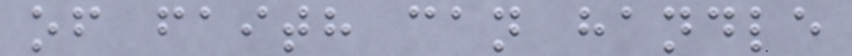of faith can handle
